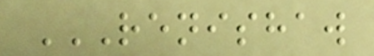RENISHAW
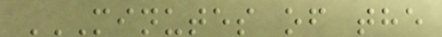MINUTES OF THE
